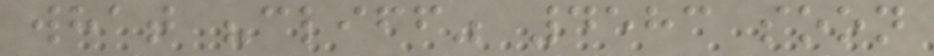what "cliff" 4583 soon
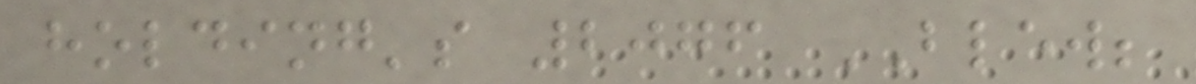holding's 2076 BLEW;
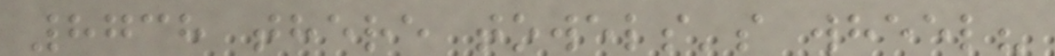8738 there towels's wheel?
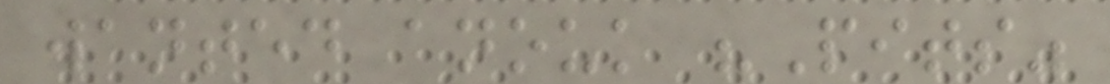wanted anouk "Pits"
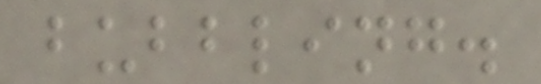bubbling.
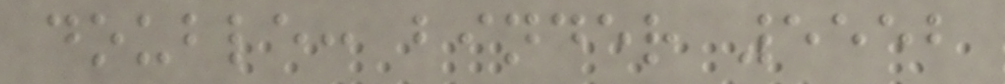double: binder 5552
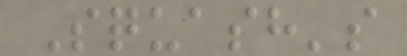Squash's
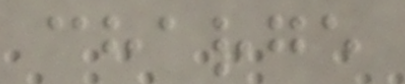charge
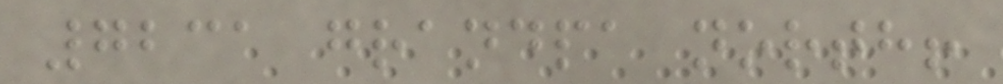7231 grandpa north!
